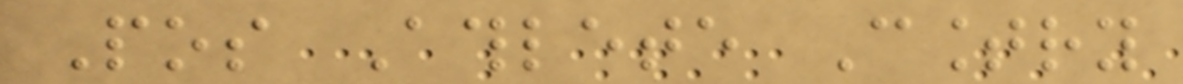Pos Athlete Country
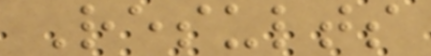Results
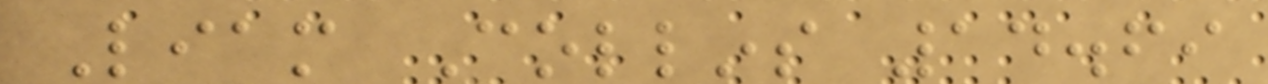Liam Collins 14.69
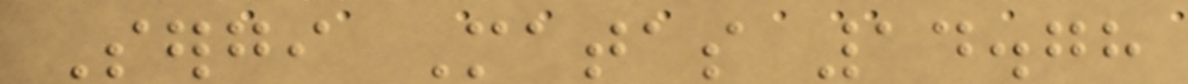Sergi Matas 14.78
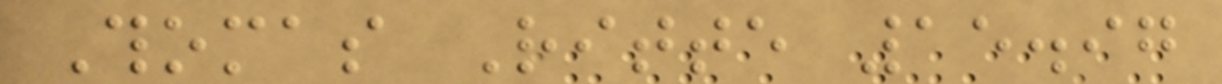Thomas Ritte 15.97
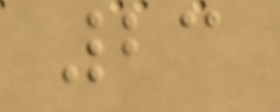23
